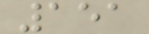151
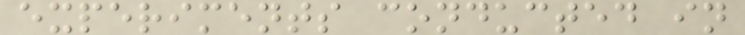experiments conducted in
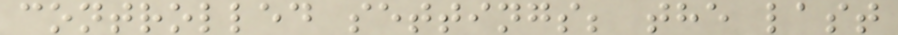controlled settings; the last
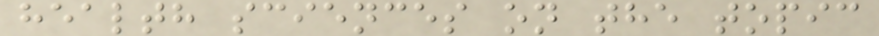health sciences on the topic
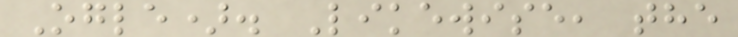Ogle). Likewise, the
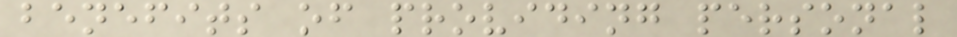benefits of providing personal
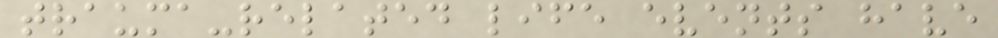trauma-related life events have
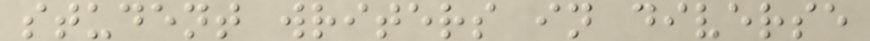student writers in diverse
